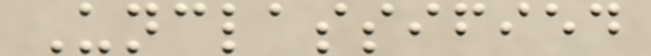Unclassified
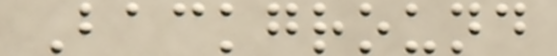Background
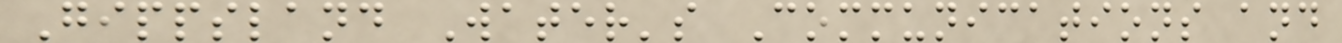Gippsland Water's Communications and
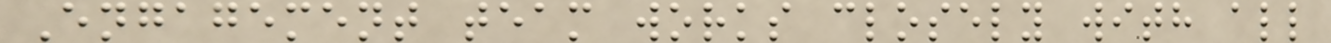Engagement team works closely with all
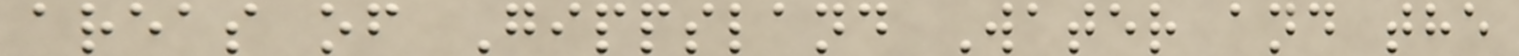areas of Gippsland Water and the
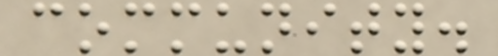community.
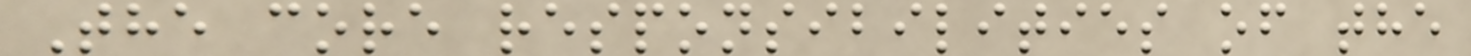The core responsibilities of the
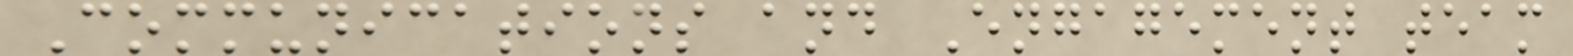Communications and Engagement team
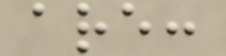are:
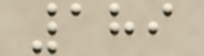189
